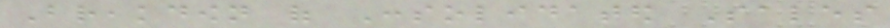Breakdown of Consolidated Sales
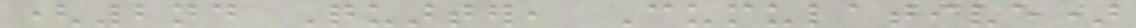(2nd Quarter, Cumulative)
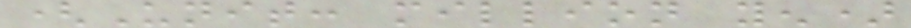(Unit: million yen)
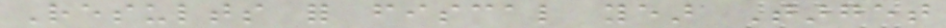Results for fiscal year Target
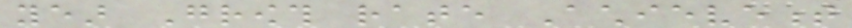year Growth rate Achievement
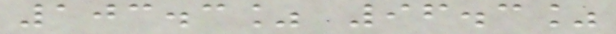103.3% 96.3%
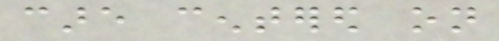care centered on
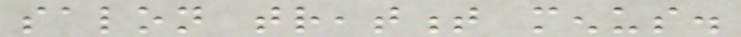salon treatment menus.
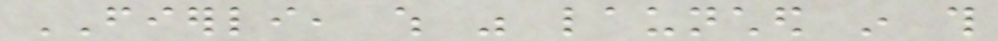FIERLI, which was launched in this
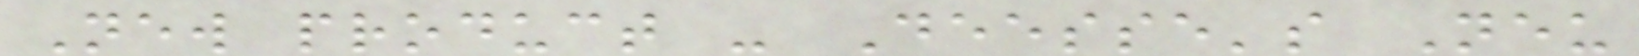New product - Deesse's Neu
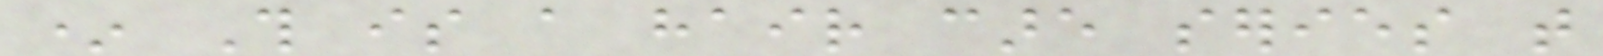* This is a hair care series that
